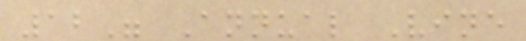12" Annual Vine
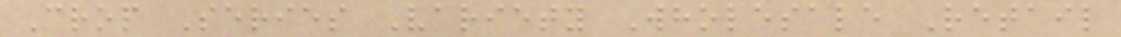Crop Series Variety Wholesale Retail
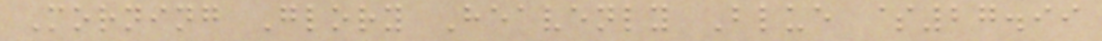Morning Glory Heavenly Blue $27.99
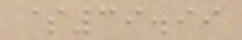$39.99
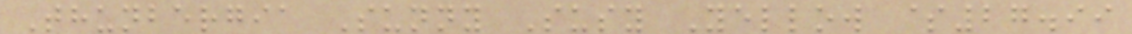Thunbergia Sunny Susy Yellow $27.99
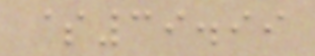$39.99
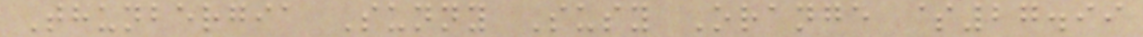Thunbergia Sunny Susy Orange $27.99
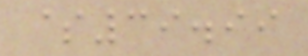$39.99
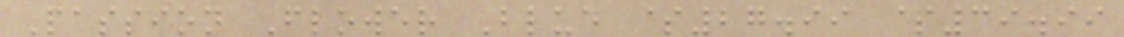Passion Flower Blue $27.99 $39.99
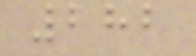282
